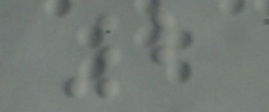2
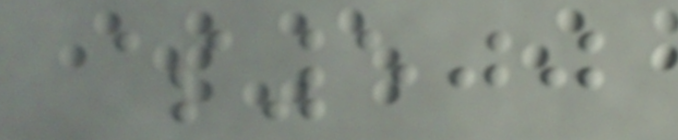$500
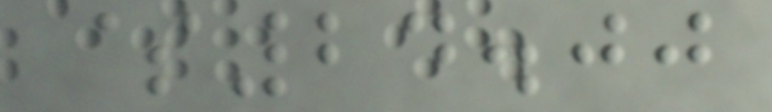$24.00
